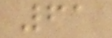61
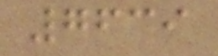7639
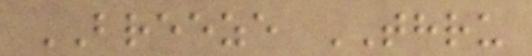BREEZE THRU
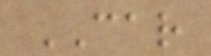CAR
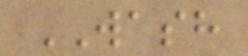WASH
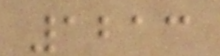1213
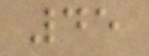45
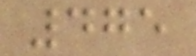475
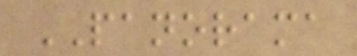PANORAMA
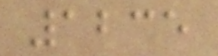1235
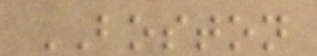BOSTON
